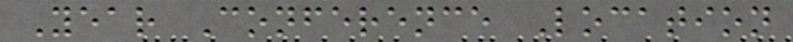Year Conference Location
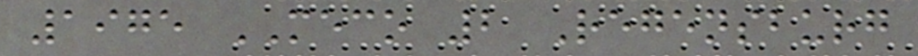1975 MECO 2 Regensburg
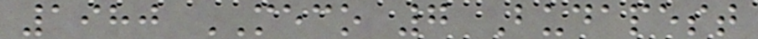1980 MECO 7 Budapest
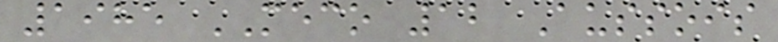1985 MECO 12 Aussois
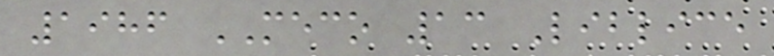1986 MECO 13 Liblice
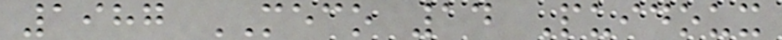1987 MECO 14 Puidoux
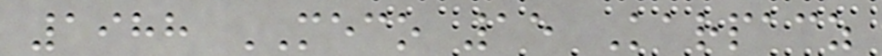1988 MECO 15 Karpacz
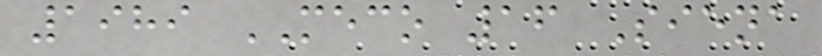1989 MECO 16 Siena
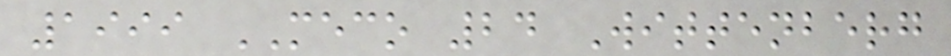1999 MECO 24 Wittenberg
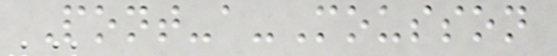Pont-a-Mousson
